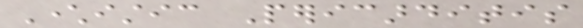Characteristic Pericarditis
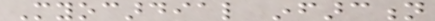Myocardial infarction
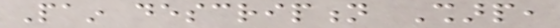Pain description Sharp,
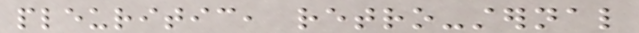pleuritic, retro-sternal
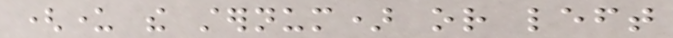(under the sternum) or left
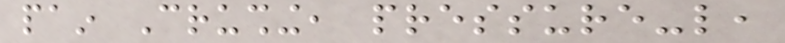pain Crushing, pressure-like,
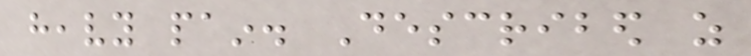heavy pain. Described as
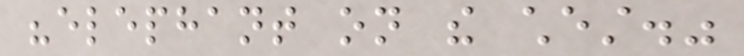"elephant on the chest."
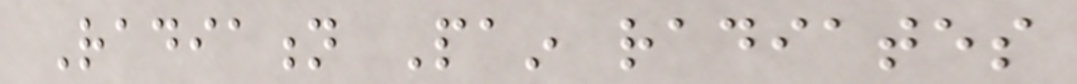Radiation Pain radiates
